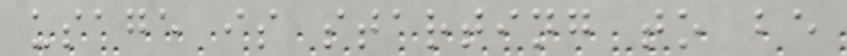usage is starting to be
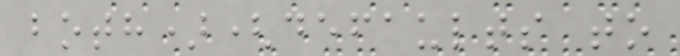both)(defaults to
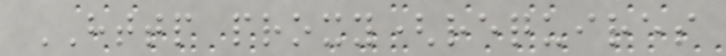HTTP proxy(requires
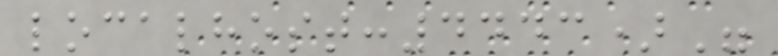localhost:4443)"
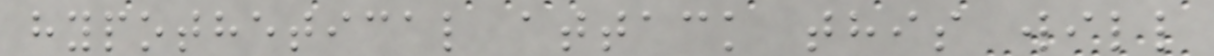hypothetical attack this will
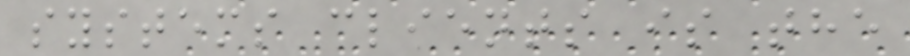systems clients is the
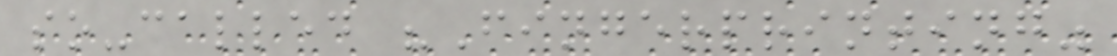so-called "Fingerprinting"
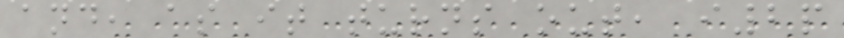and, as it turns out, i2p
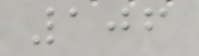106
